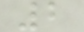2
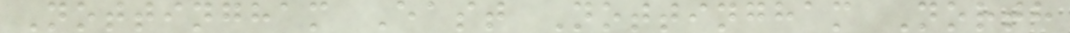Nottingham East Nottingham North
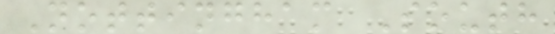Nottingham South
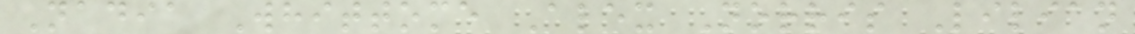Nadia Whittome Alex Norris Lilian
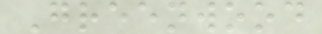Greenwood
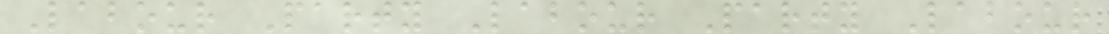Labour Party Labour Party Labour
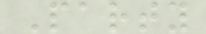Party
